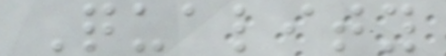Quality
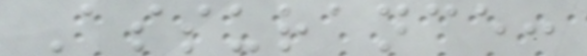Assurance:
